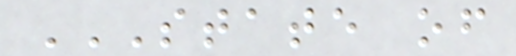STATE OF
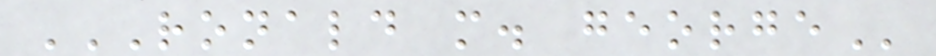RONALD M. GEORGE
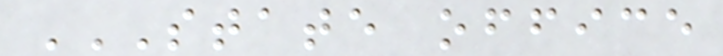STATE OFFICE
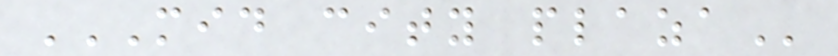MID CITY PLAZA
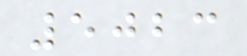5023
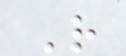R
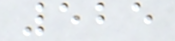525
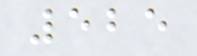525
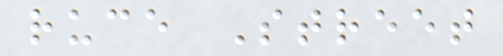ruce Street
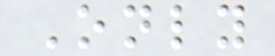Only
